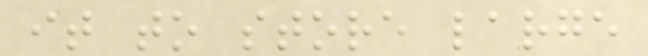it to store large
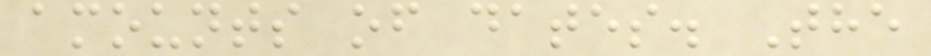amounts of dates. The
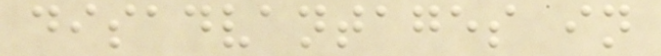disadvantages in
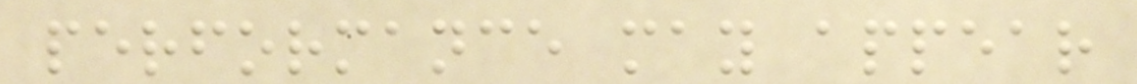performance may appear
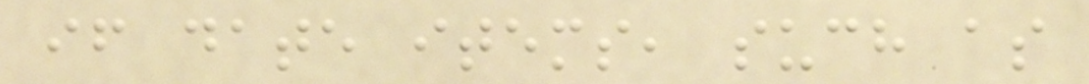if date items, such as
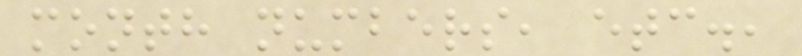month numbers, etc.,
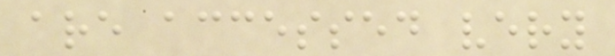are accessed very
